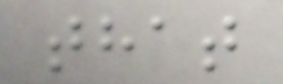that
